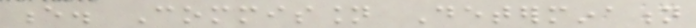e. Commission Determination
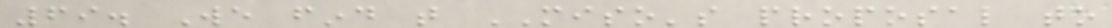69. We find that MISO's proposal to
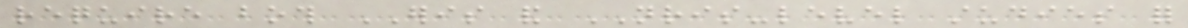require both ERIS and NRIS-level studies for
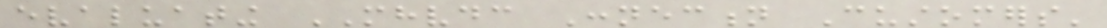evaluating MHVDC Connection Customers'
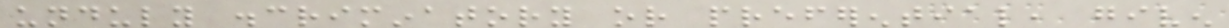unduly discriminatory or preferential, given
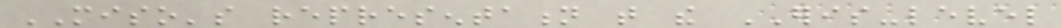MISO's representation that the ERIS-level
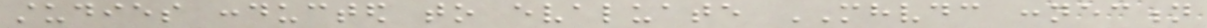studies conducted to evaluate MHVDC connection
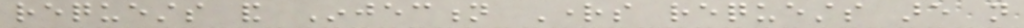requests and Injection Rights requests are not
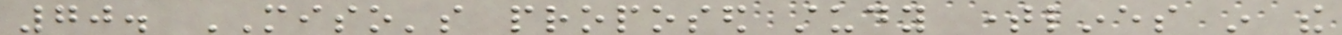70. MISO's proposed study timelines in the
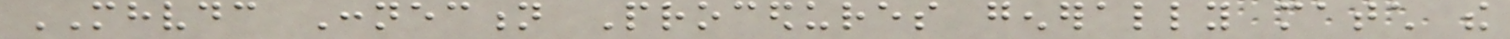MHVDC Connection Procedures generally match the
